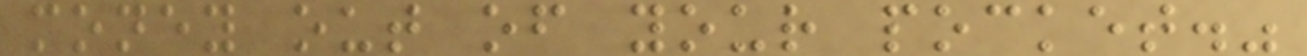money out of your pocket."
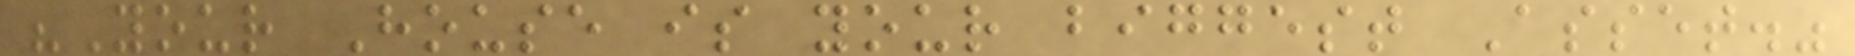"Your House is your biggest Asset."
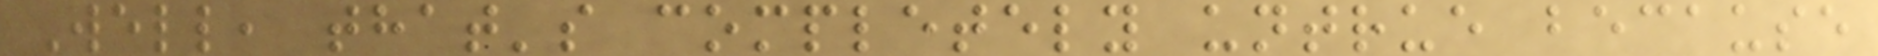Well, that's completely untrue because
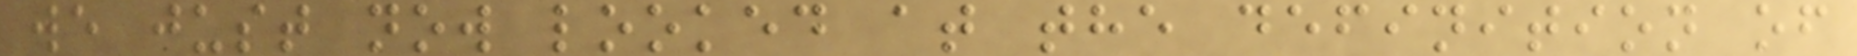we just now looked at the definition of
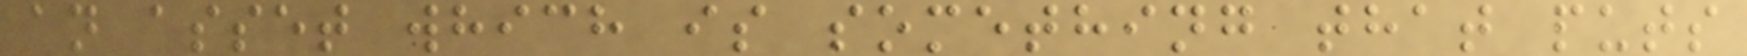an asset which is something that puts
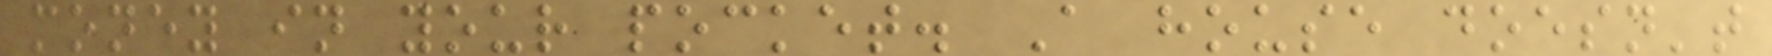money in your pocket. A house doesn't
